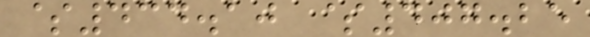$434.10 $407.25
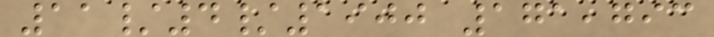11/4/1900 171,793
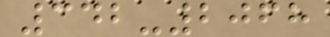342-2068
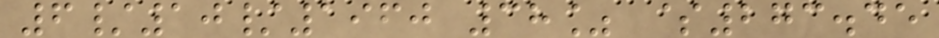6/10/1960 38% $273.45
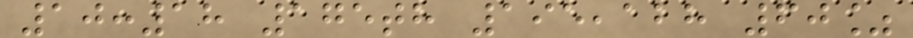10:18 175th 195,128 60%
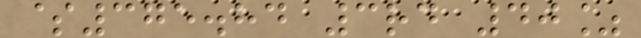$375.84 3rd 40%
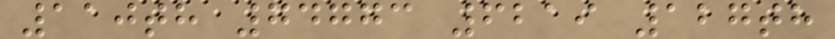110th 74773 6219 127th
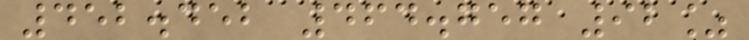452.452 464.757 92%
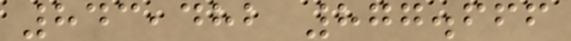843,482 877.666
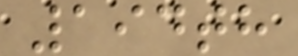194th
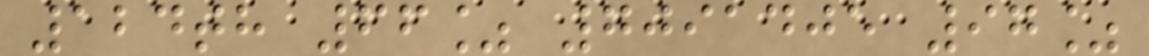124th 66% 7091405 97%
